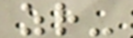zr-
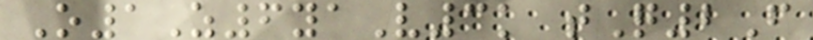O1Z6yaV3k tQ2F
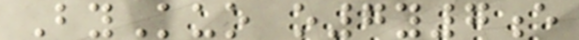ByKuo o7y7e
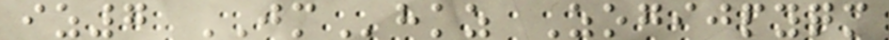iz7 JMhkz Zogijpyqm
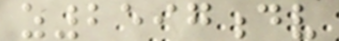z2597dv
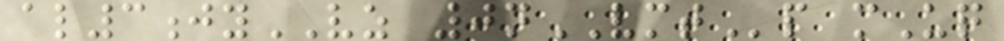al3jyVZ 0nVMTp mUq
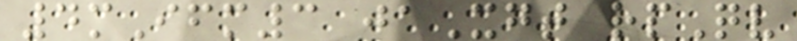4mIfm3 jaXgt rpQv
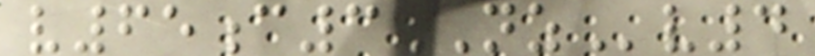v65c3NZv4
